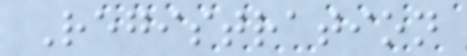Registration
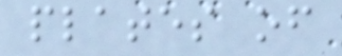plates of
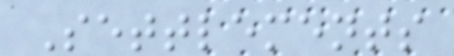Settlements
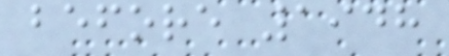before 1948
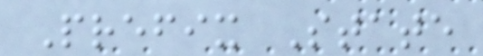Prefix State
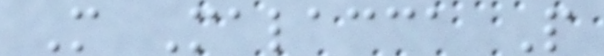M Malacca P
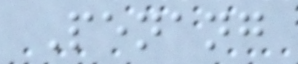Penang
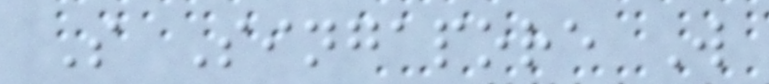S Singapore W
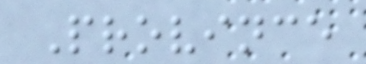Province
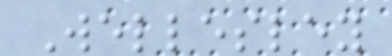Wellesley
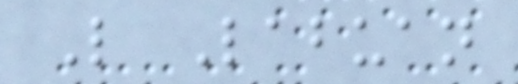L Labuan
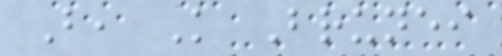B, K Brunei
